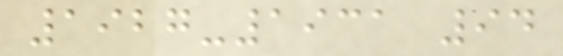1927-1931 94
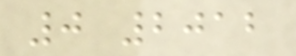0 2012
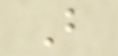B
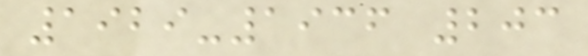1929-1936 203
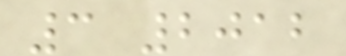3 2012
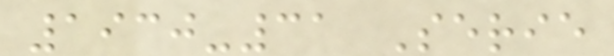1930-31 Serie
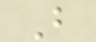B
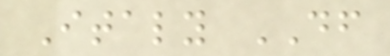Italy DF
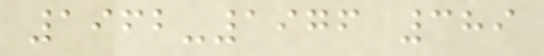1962-1976 389
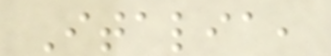Italia,
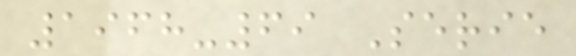1968-69 Serie
